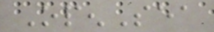OpenSea
